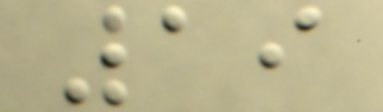19
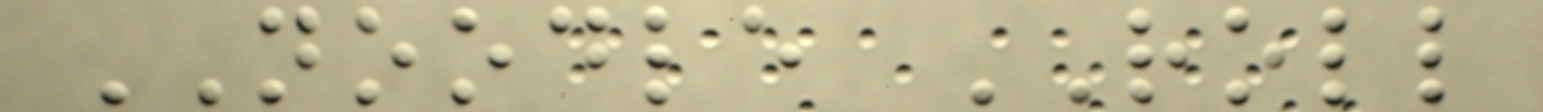NOODLE ROLL
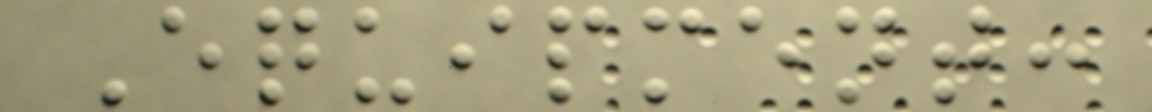Equipment:
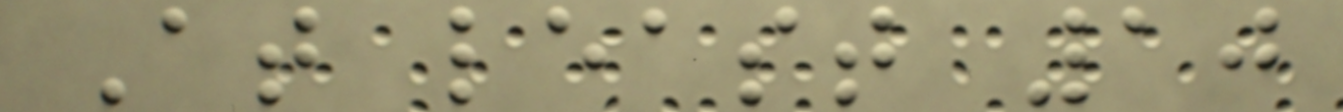At least 10
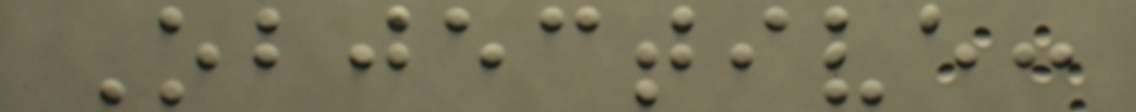Objective:
